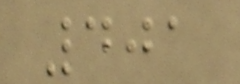401
